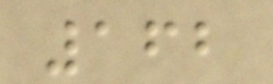162
